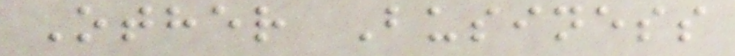Other Business
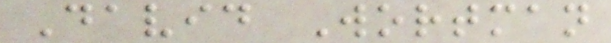David Wortman
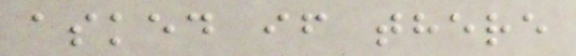asked if there
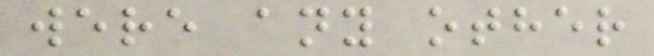were any other
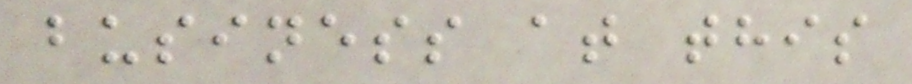business at this
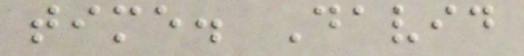time. David
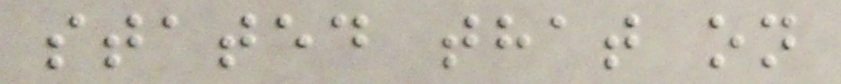stated that on
